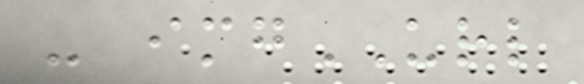- imgURL
